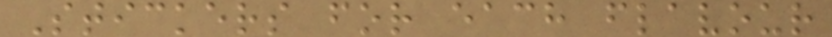Stickers for each flavour
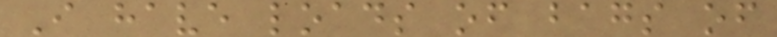I have loads of bags of
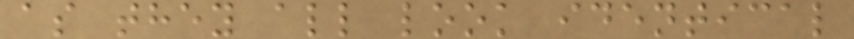as they all look identical
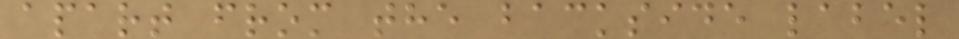apart from the backside label
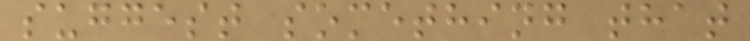suggest something that
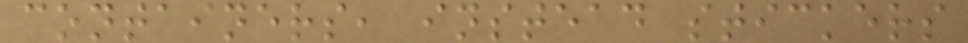containers, instead stickers
